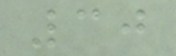30
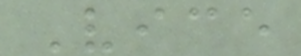Vice
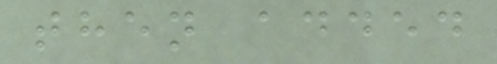then added
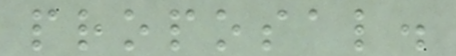proposal.
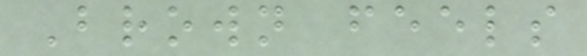Brown feels
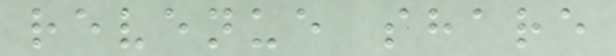revenue share
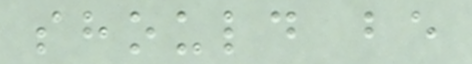should be
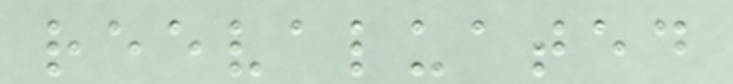reevaluated
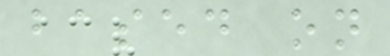based on
